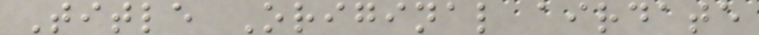Title Original airdate
